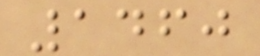1460
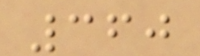360
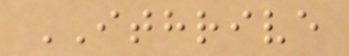ITHRIVE
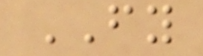FY
